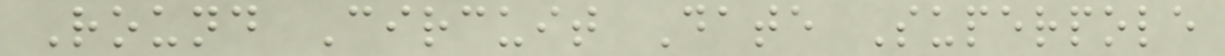Round Circuit Date Superpole
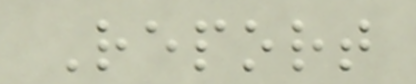Report
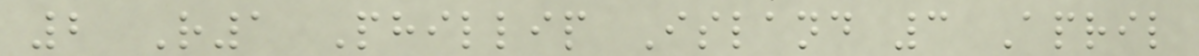2 R1 Phillip Island 3 April
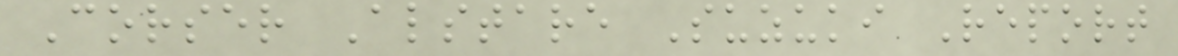Corser Alstare Suzuki Report
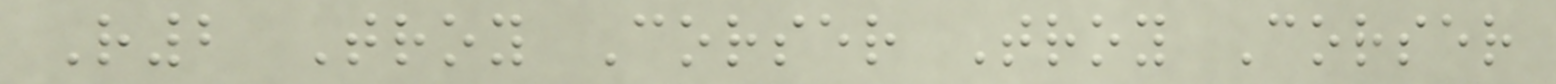R2 Troy Corser Troy Corser
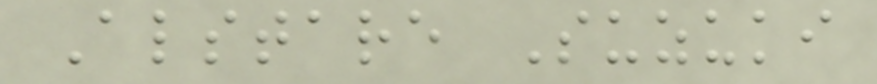Alstare Suzuki
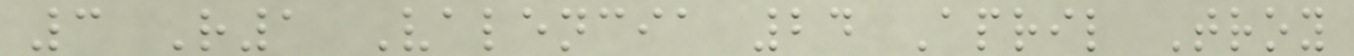3 R1 Valencia 24 April Troy
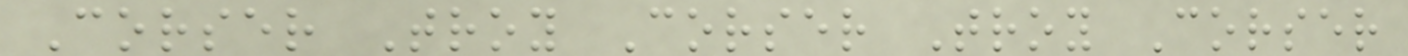Corser Troy Corser Troy Corser
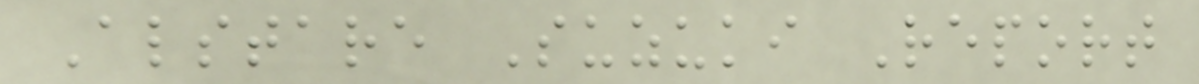Alstare Suzuki Report
